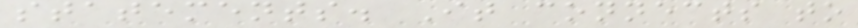statements. It connects to
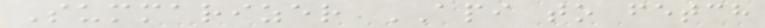Summarizer API to fetch
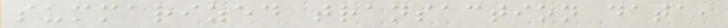summarized transaction data,
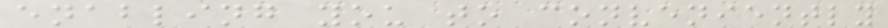enabling you to conveniently
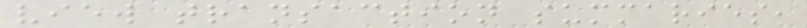view transaction summaries,
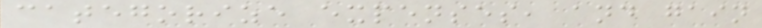categorize expenses, and gain
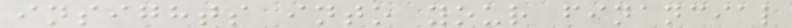insights into your financial
